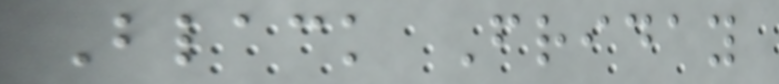Black Friday
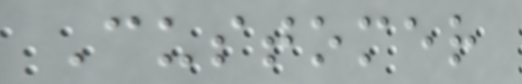Customer
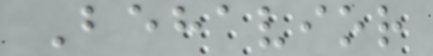Behavior
